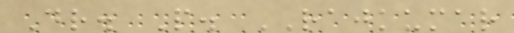Dr. P. RAJKUMAR
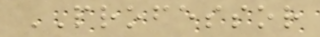PROFESSOR
